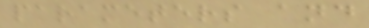parameters and
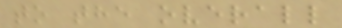to the overall
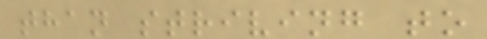than striving to
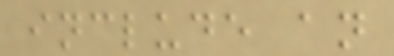include an
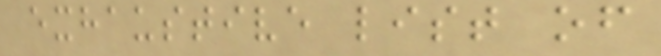exhaustive list of
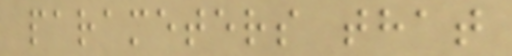parameters that
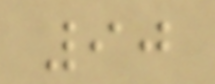90
